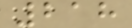218
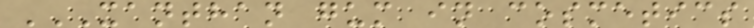XANTHAN GUM IN COSMETICS
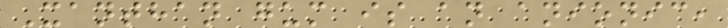Xanthan gum is an anionic,
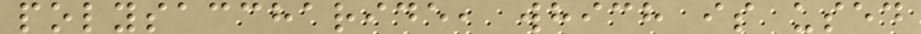polysaccharide, which is used
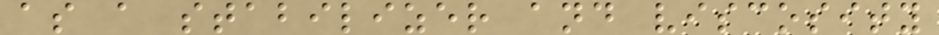as a stabilizer and viscosity
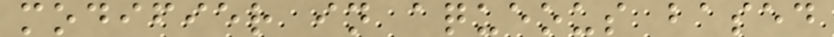modifier in aqueous based
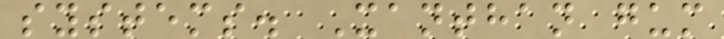systems. Xanthan gum
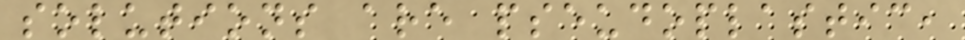solutions are pseudoplastic,
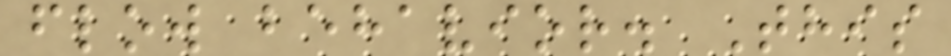flow behavior. This
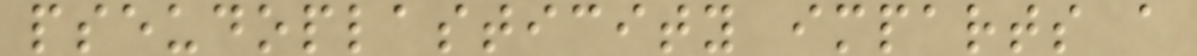pseudoplasticity imparts a
